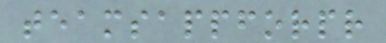teamsappforpr
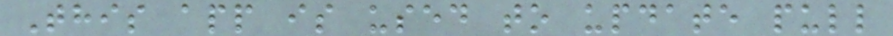This app is used to update pull
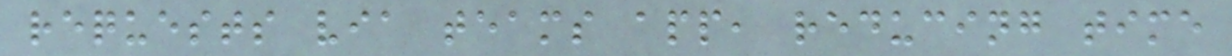requests via teams app, reducing time
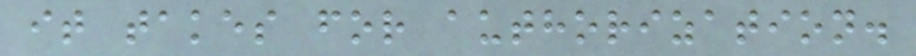it takes for authorization.
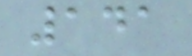141
